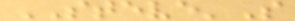STEVE'S
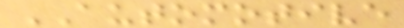AUTOMOTIVE
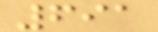691
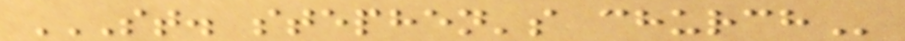ST. STEPHEN'S CHURCH
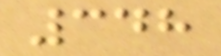348
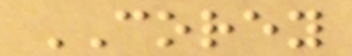COREY
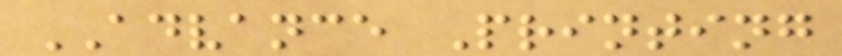ADVANCE Printing
